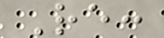Re:
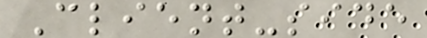Client-side
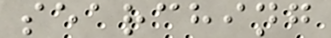searching
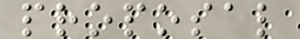proposal
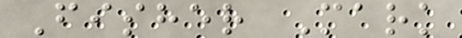Fisher Mark
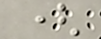(
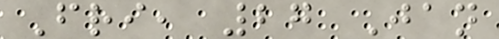Fri, 27 Jan
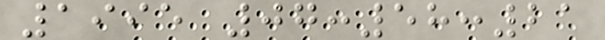1995 07:58:21
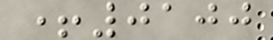+0100
